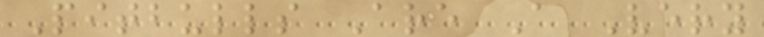Pitbulls Are A Very
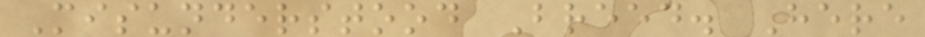Misunderstood Breed. Here
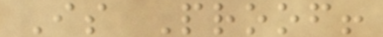Is Proof!
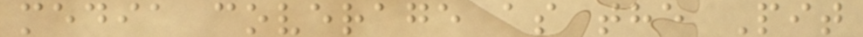media coverage as the Pit
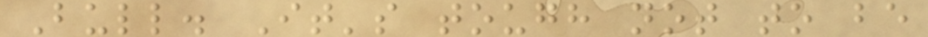Bull. It's tough not to be
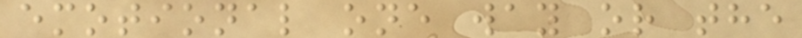emotional one way or the
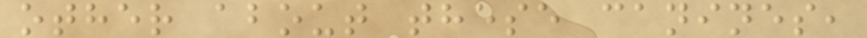other about these canines,
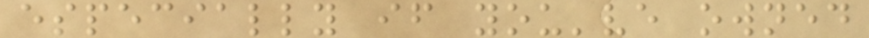especially if you've owned
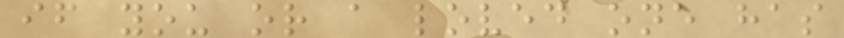if you or a loved one has
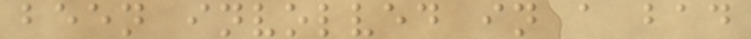been involved in a bad
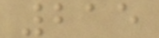215
